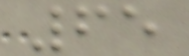65
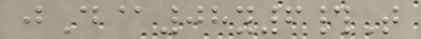jD@08y6#T
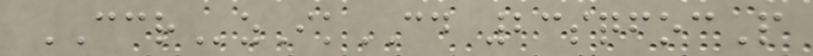CCRzIkCD 23sqfocP
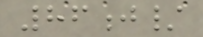86j/
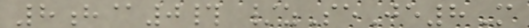8h@0# /zSeJe8M
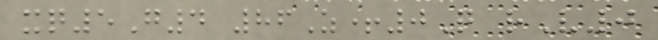xq5G4 86Z+0Q rV0
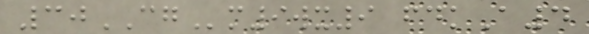30CGm9wx9 fdkA4
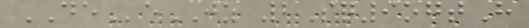DEeJZ 2Sq9ogtH
